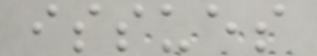issues
